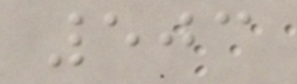503
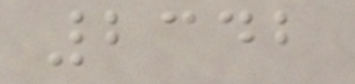2342
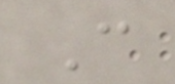C
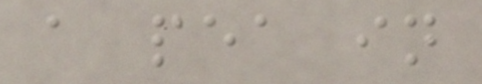a pea in
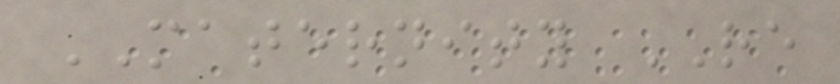MATERNITY RE
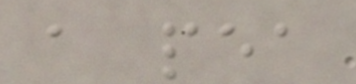a pea
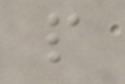p
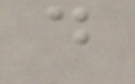d
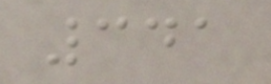341
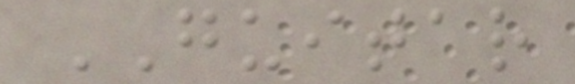GUITAR
